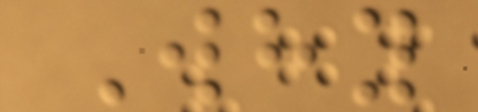Why
